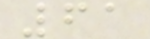61
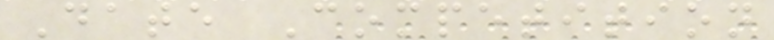Date Competition
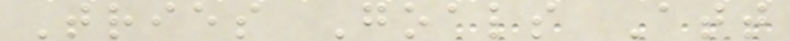Tries Goals Att
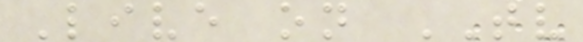Live on TV
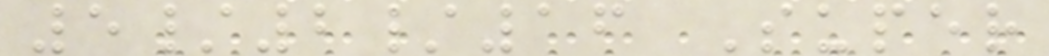5/2/16 Super
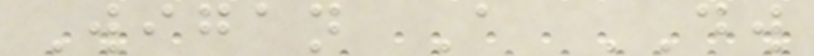Wigan A DW
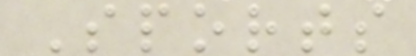Sports
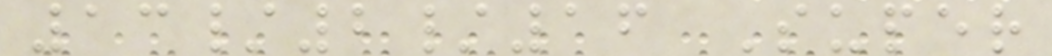13/2/16 Super
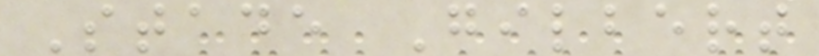Stade Gilbert
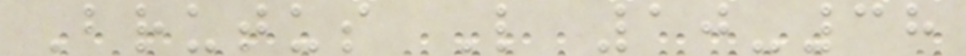Brutus L 10-38
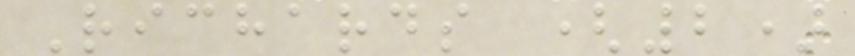Richards (2)
